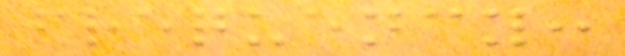frequency:
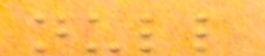null
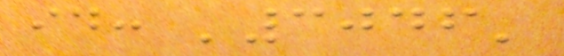id: '3046'
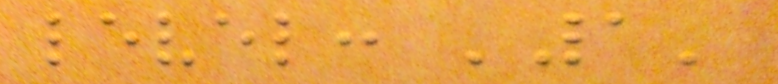level: '1'
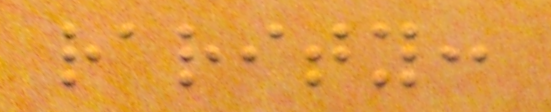rarity:
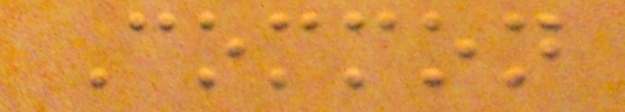Common
